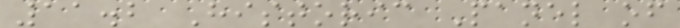11.2 Historic Panel of
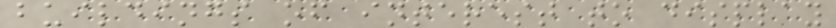buildings of interest to display
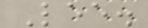Lee.
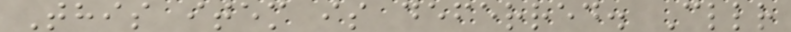This item is deferred. Cllr
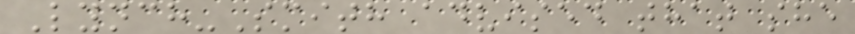Lynch-Smith advised that she
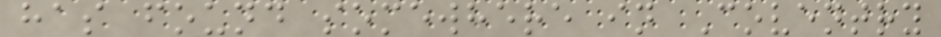has found somewhere in Coventry
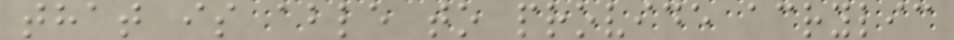that is able to provide acrylic
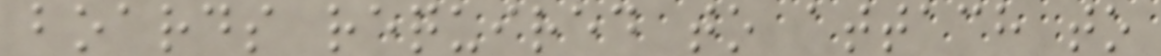boards required to attach to
